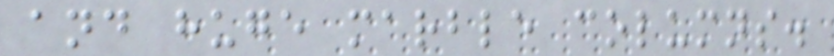and huge marble columns.
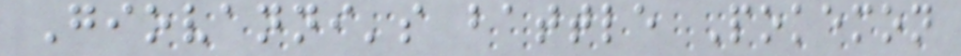Giovanni's battle Pokemon
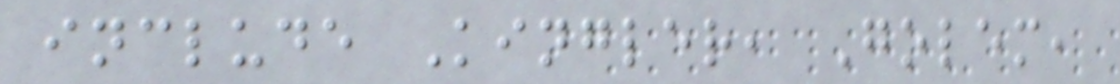include Kingler, Golem,
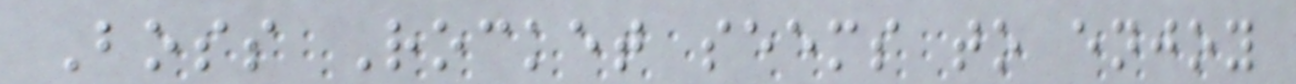Boss Rocket seems to enjoy
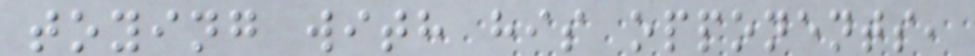toying with his opponents,
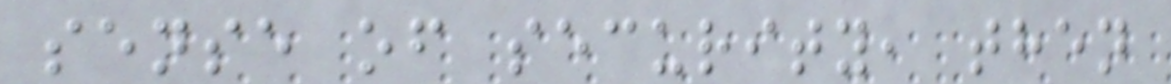sense of security, then
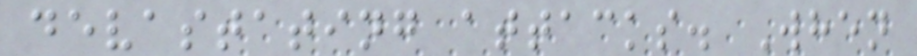devastating attacks. When
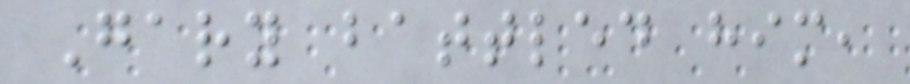Gary battled him,
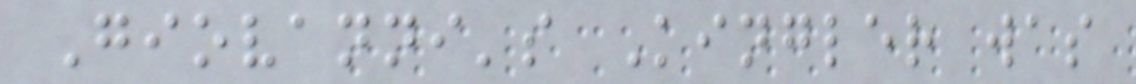Giovanni's Kingler was
